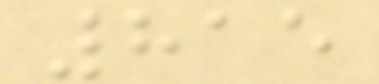815
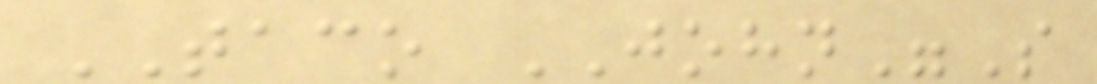TACO JOHN"S
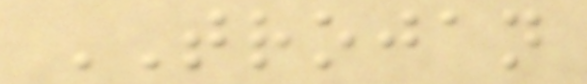TROJAN
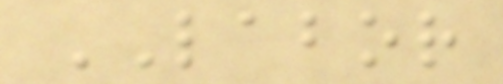LABOR
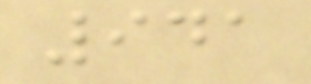941
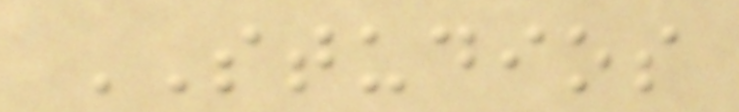STUDIOS
